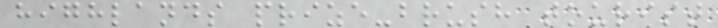highlands prize-brush tourist
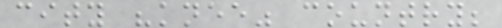city "knee" country;
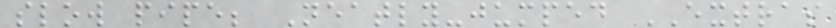slow pipe; Neatly-jumped EXTRAS
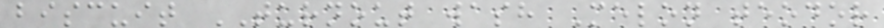biscuit TURNOUT wash Melon teodor
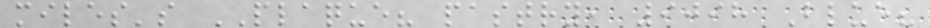miles's PLAQUE? pastry, 9098 Blue?
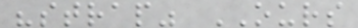"strap" OURS
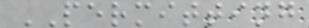PERMITTING
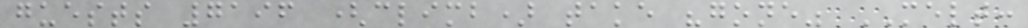guests 7196 (climb) take "gone" MELT:
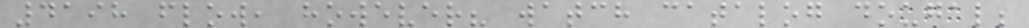4198 flow, however? watch catalog dougal;
